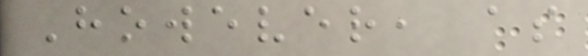However, as
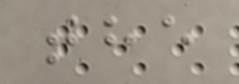the
